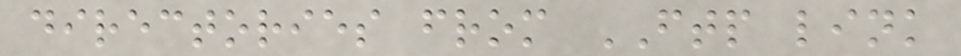directories from FTP link
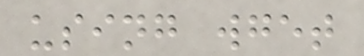using wget
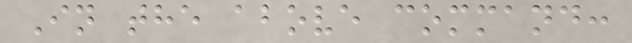In the above command:
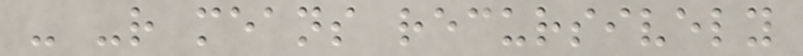- -r means recursively
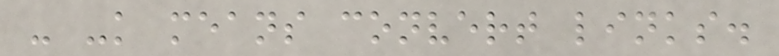- -k means convert links.
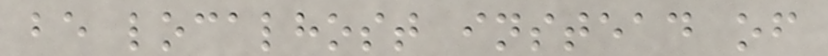be localhost instead of
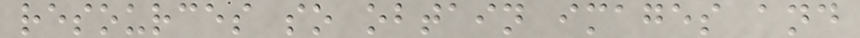resources so obtain images and
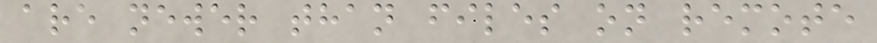are newer than files on remote
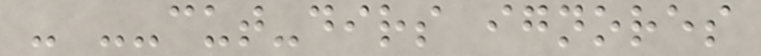- --cut-dirs ignores
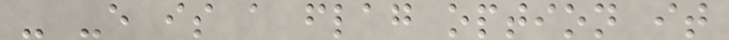- -e is a flag option it
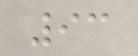93
